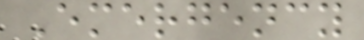Emergency
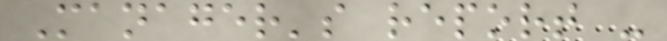Manager's report -
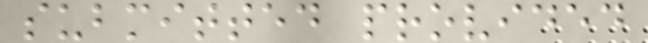submitted provided
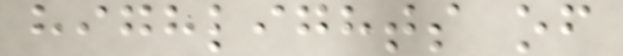highlights of
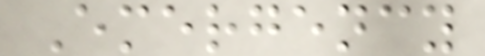Emergency
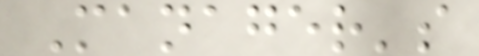Manager's
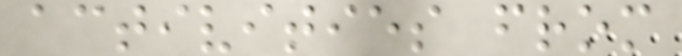activities from
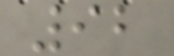92
